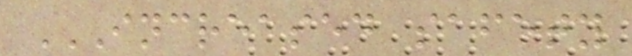INCREASED SAFETY
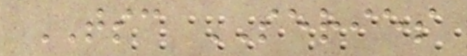TSC SERIES
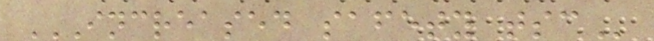INCREASED SAFETY TSC
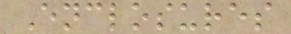Enclosures
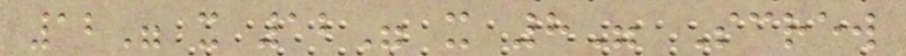12" x 12" x 8" Screw
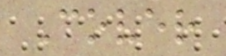Cover
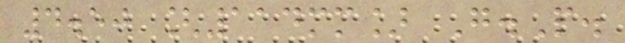4.50 [114mm] G.P.
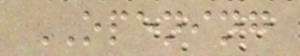OPENING
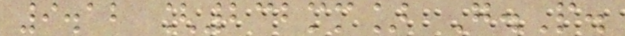9.12 [232mm] G.P.
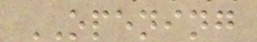OPENING
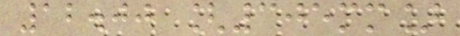12.00 [305mm]
